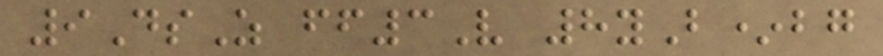9DsZ ff3V 8yB*bg
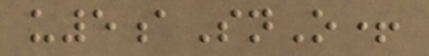u5aSnO+
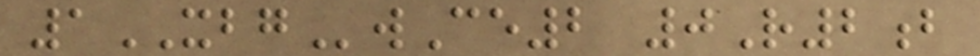1XBGwCe2 0R2b
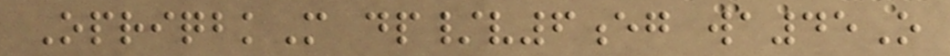OpriqbkM dp/v6eg wa45O
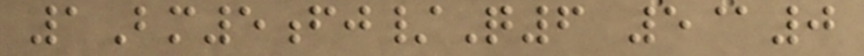1Bm5fj/Q6 5@0
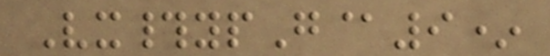Vx#ypG@9*
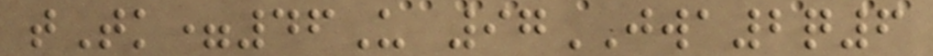tTk=46U 97JWA2q6
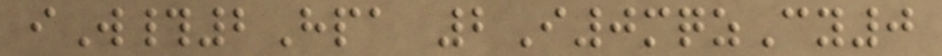iW#2Hpa 2I0mqzCy0
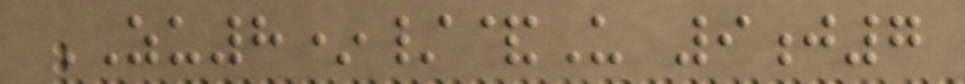ZU8*/&U 9j7
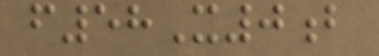f58X0b
